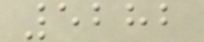5282
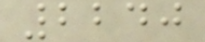2240
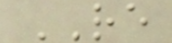RE
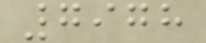7978
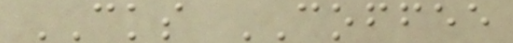CKS COFFEE
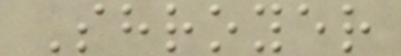Shroyer
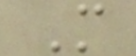M
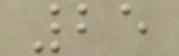25
